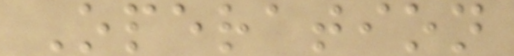Operation
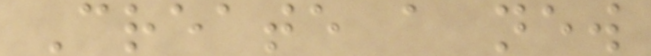Create a new
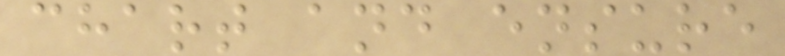chart and ensure
